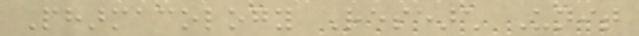Pharmacology Research Unit
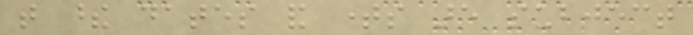that these dates and times are subject
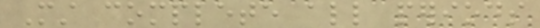Must complete all periods
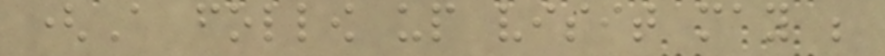(A follow up visit may be
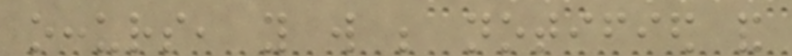occurs, you will be notified and
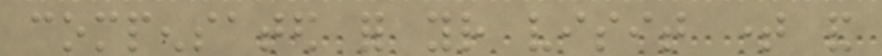compensated for your visit time and
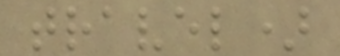travel)
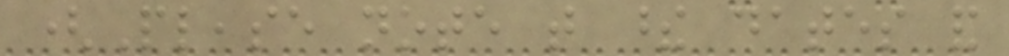(Please note that these dates and
